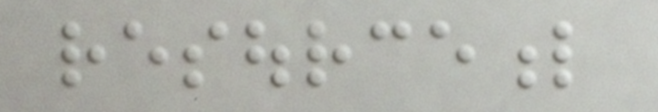resourceful
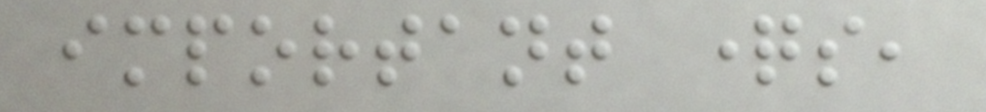important questions,
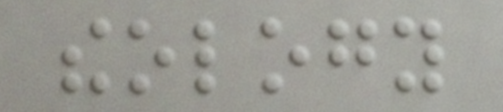theology
